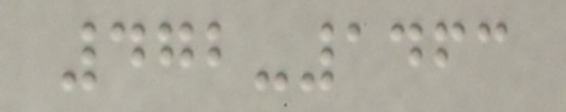472-1463
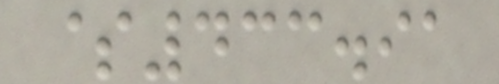$433.91
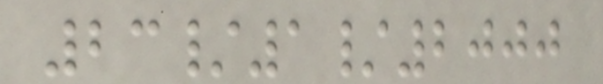23/1/2000
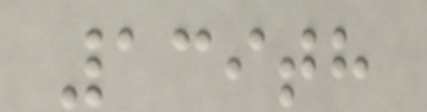139th
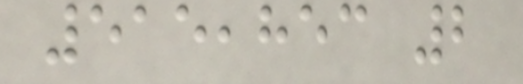515,853 2
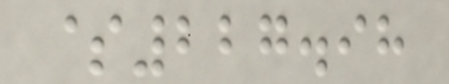$227.98
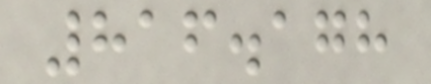816.178
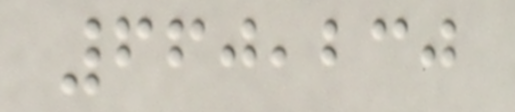660,230
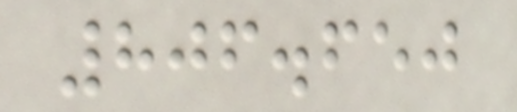806.650
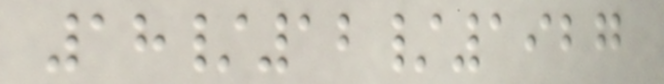18/12/1927
